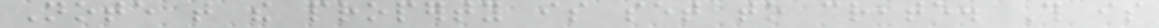Note that the property is set to create. This is
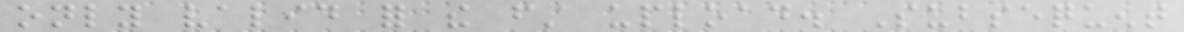only valid for the first upload. Subsequent
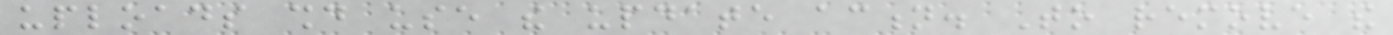uploads should use the update action. To remove the
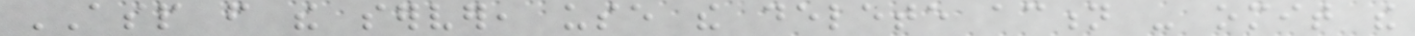ASP from the server, use the delete action - omit the
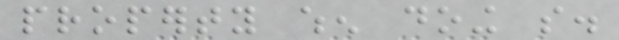property when doing so.
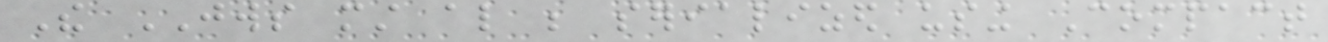The JWS must also be serialized using Compact
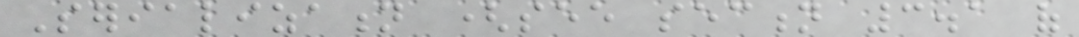Serialization (see section 3.1 of
